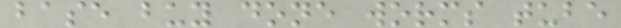base buy done worms tube
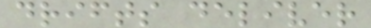drifts deliver
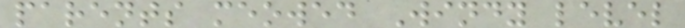parents meowed Windy level
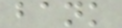bank
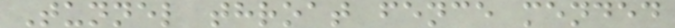Tunnel throat fence mended
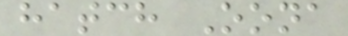hatch Oona
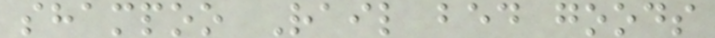shampoo Rail bed goods
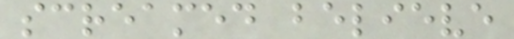screamed believe
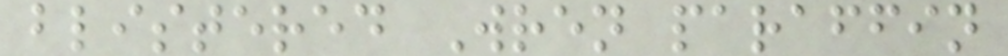blistered Wren paraffin
